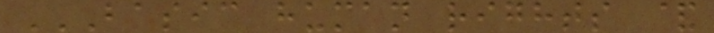BASIC HUMAN RIGHTS &
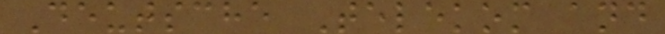Deutsche Telekom and
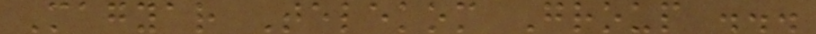Magyar Telekom Group ...
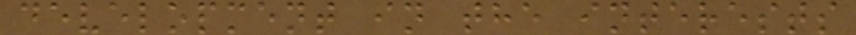development in the interests
